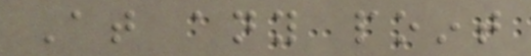At any point
